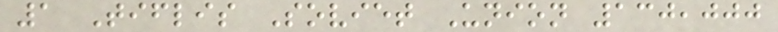1 Tiflis Soviet Union 130,000
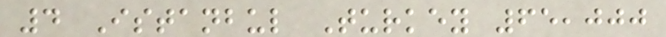4 Istanbul Turkey 65,000
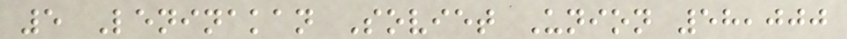5 Leninakan Soviet Union 58,000
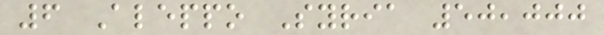6 Aleppo Syria 50,000
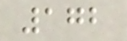172
